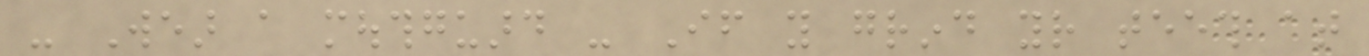- Wear a mouthguard - If you grind your teeth at
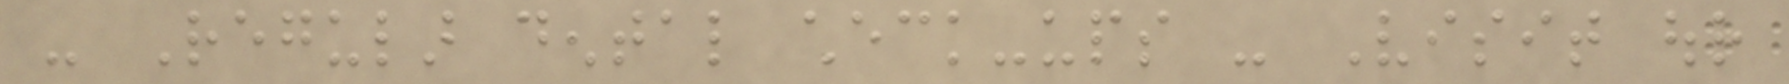- Regular dental check-ups - Visit our
